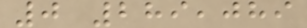0 289,089
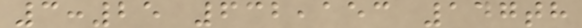3:25 632,153 147th
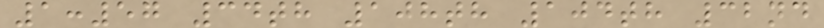1:57 34th 108th 104th 32nd
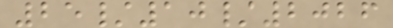25/10/2026
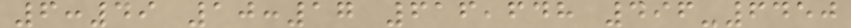6:49 10:17 616,648 496-6450
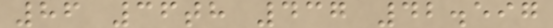86 36th 437 42.597
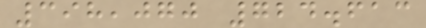398,070 724.613
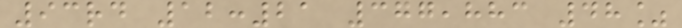93rd 12:21 377,883 48%
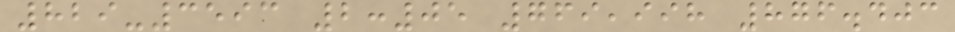829-3593 2:05 769,998 876.403
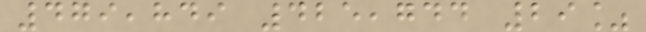479,849 425,744 29%
